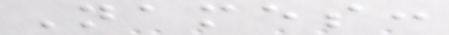Names:
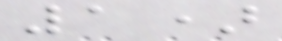1)
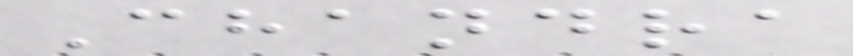Chandra
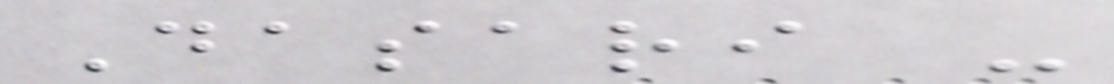Dasari -
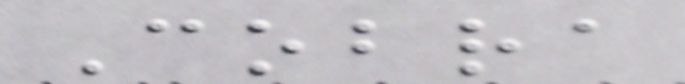Cobra
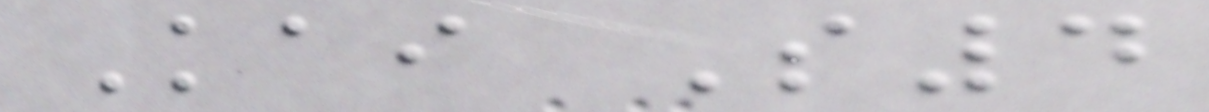Kai S4
